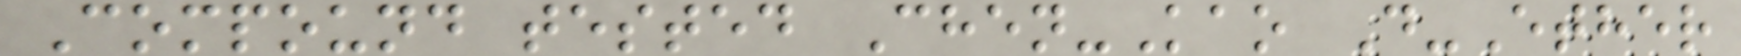Compound tested Chen-Kao D-Ether
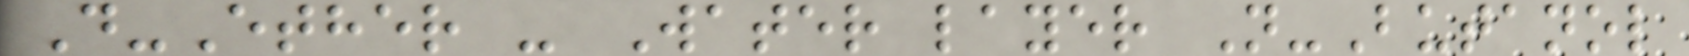D-Ether - Water layer N-Butanol
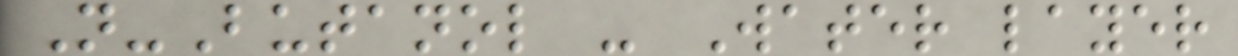N-Butanol - Water layer
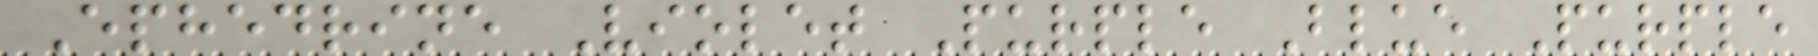Ephedrine Violet Purple Blue Purple
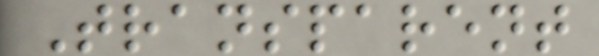Transparent
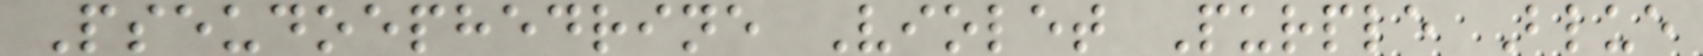Pseudoephedrine Violet Purple Blue
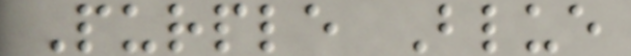Purple Blue
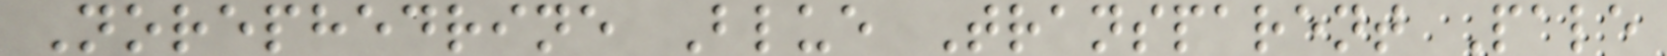Norephedrine Blue Transparent Pale
